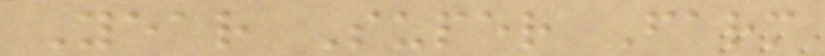Year Super Farm
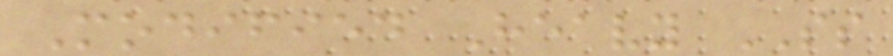Modified Heavy SS
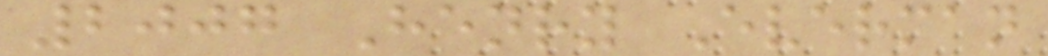2007 Henry Everman
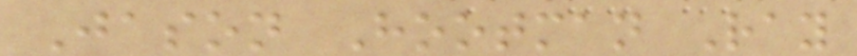Jason Hootman Ray
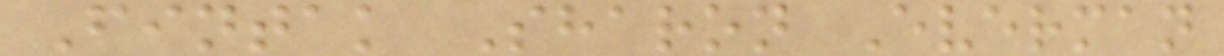Fintak Sharon Everman
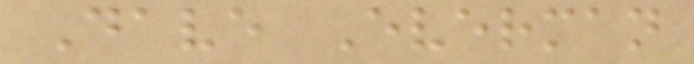Dave Everman
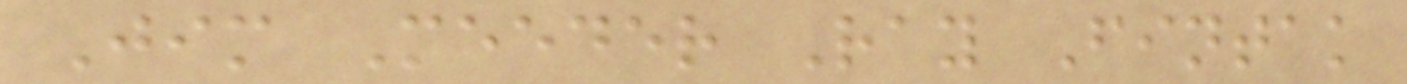Jim Meeder Ray Fintak
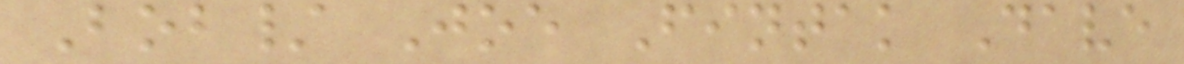Bob/ Joe Fintak Dave
